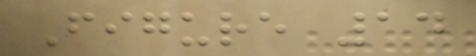Figure 14
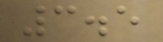3.5
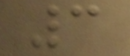3
